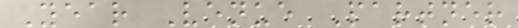Year Venue Partner
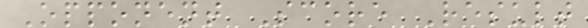Opponent Score Result
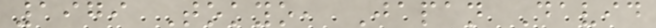1979 Tokyo, Japan David
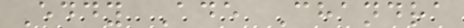Eddy Ade Chandra
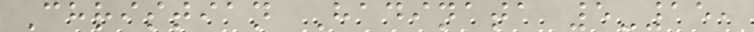Christian Hadinata 5-15,
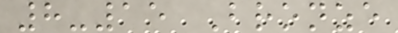8-15 Bronze
